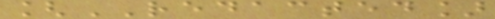[REDACTED]
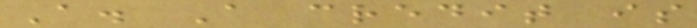A. A credit is
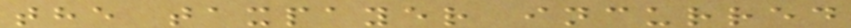the taxpayer incurred
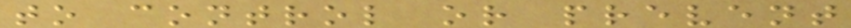to control or prevent
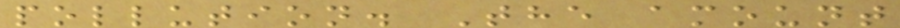pollution. The amount
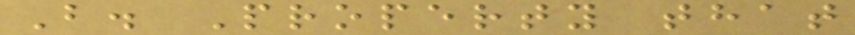B. Property that
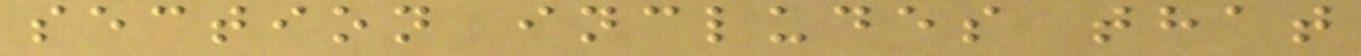section includes that
